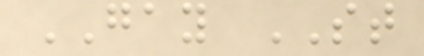GAY ST
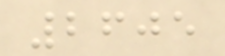2605
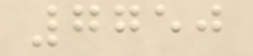7750
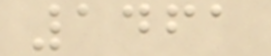1461
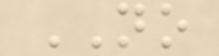NO
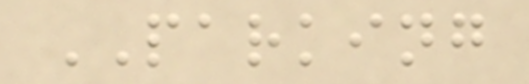PARKING
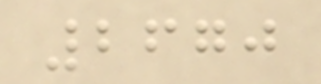2670
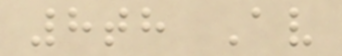8th Av
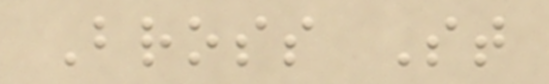Bross St
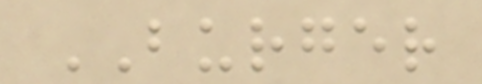BURGER
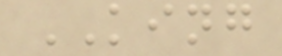KING
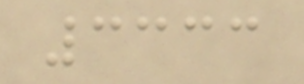3333
